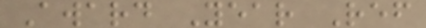Award Year Ref
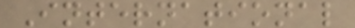International
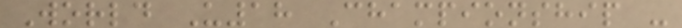World U18 Championship -
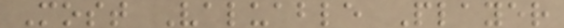Most Valuable Player
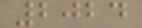2024
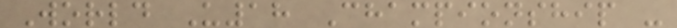World U18 Championship -
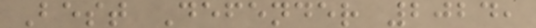Best Defender 2024,
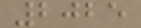2025
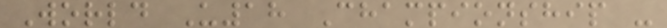World U18 Championship -
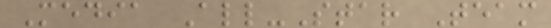Media All-Star Team
